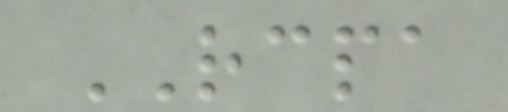RCPA
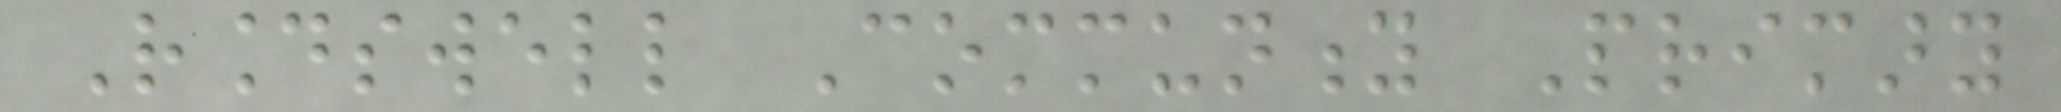Roundswell Community Primary
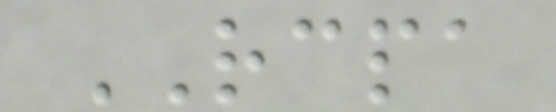RCPA
